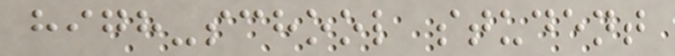high-school student
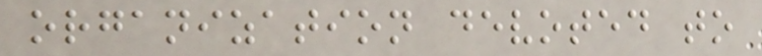organization devoted to
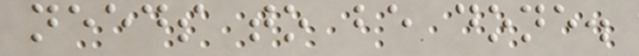needs to be done.
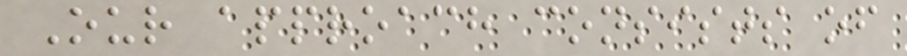Our approach consists of
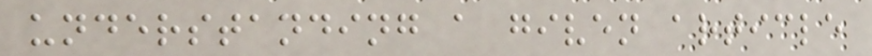understanding a given article
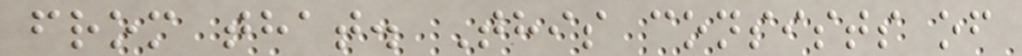from that. This consists of
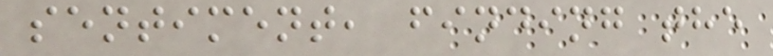sentiment, finding the
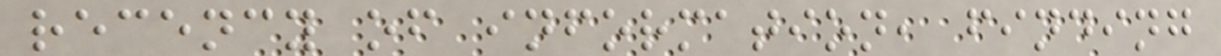recency of information, finding
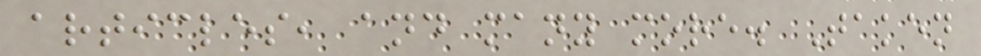articles, and many more. Taken
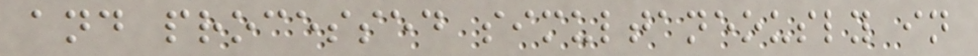and processed simultaneously in
